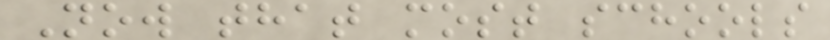Now that most schools
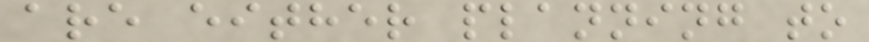are either planning to
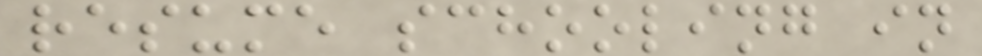resume schooling in
